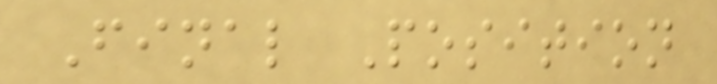Final Position
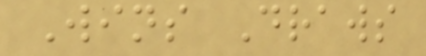Wins Draws
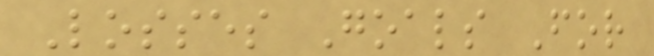Losses Goals For
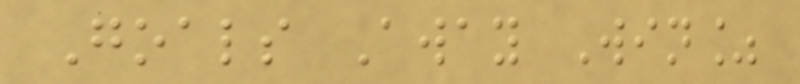Goals Away Win%
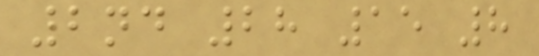2nd 28 15 8
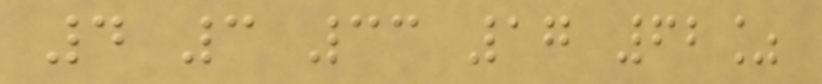4 3 33 17 62%
